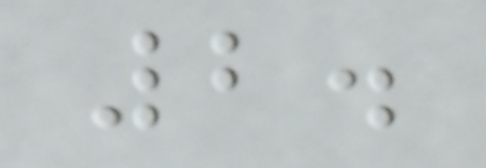2.
